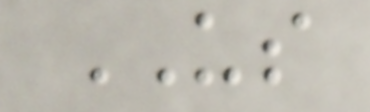US
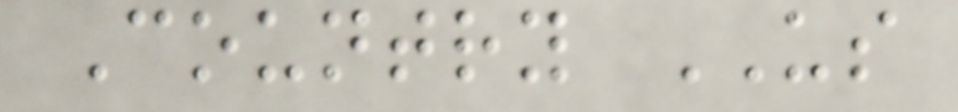Country US
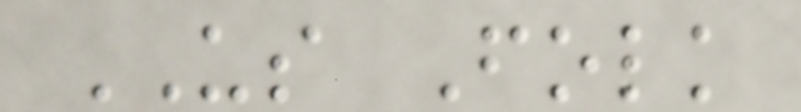US Folk
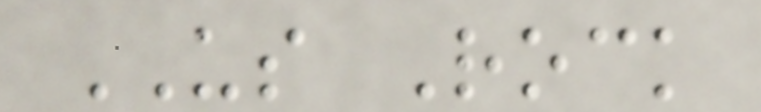US Rock
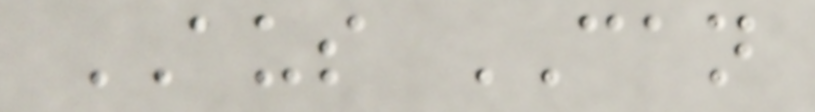AUS CAN
